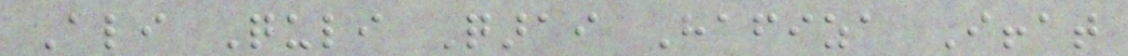Ali Quli Qarai Hafiza Iffat
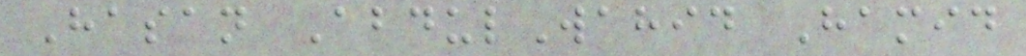Hasan AbdulWahid Hamid
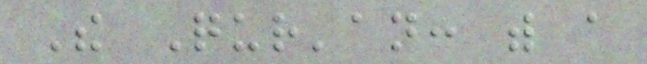The Qur'an: with a
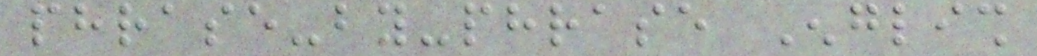phrase-by-phrase English
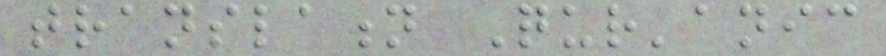translation Qur'anic
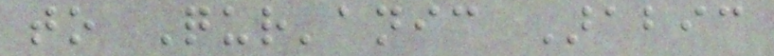to Qur'anic Arabic
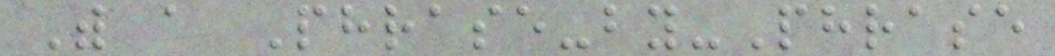With a Phrase-by-Phrase
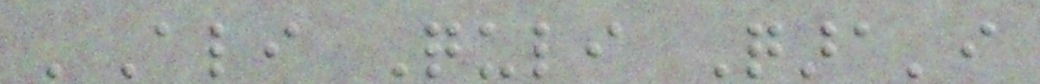'Ali Quli Qara'i
